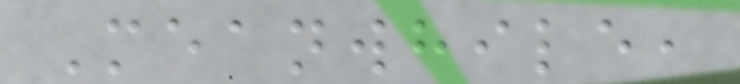Meanwhile,
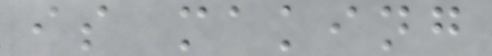is making
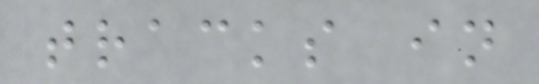tracks in
